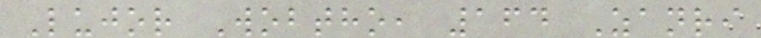Lujor Wobtho, 164 Zanri
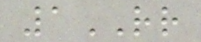1RR
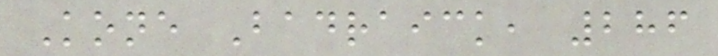Kone Badraick, 286
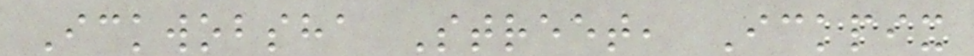Ickwobsha Street, Ickpix
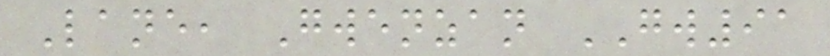Lane, Gwenzan GW91
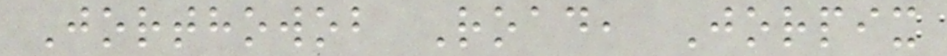Jorthowob Road, Jorpix
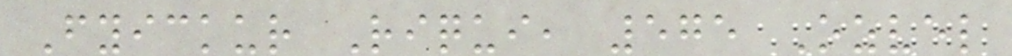Fyickur Riqui, 575 Ozvel
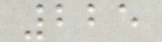225
